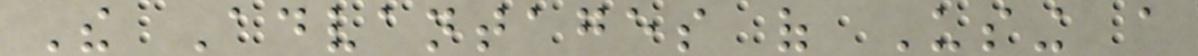The Advantages of Using a
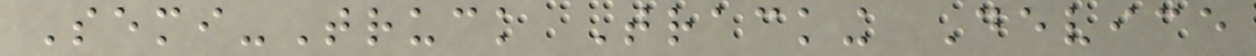Semi-Truck Tracking Device
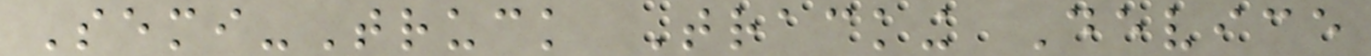Semi-Truck Tracking Device
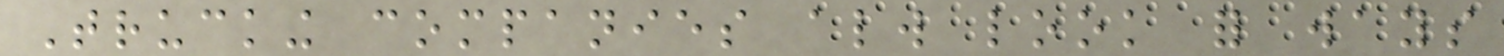Trucking companies always look for ways
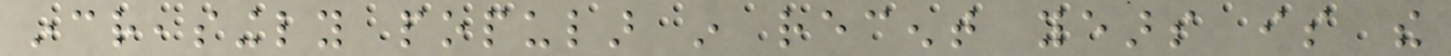increasingly popular in recent years is the
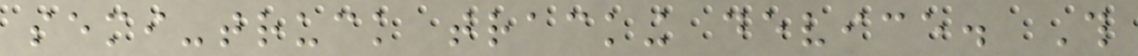semi-truck tracking device. This
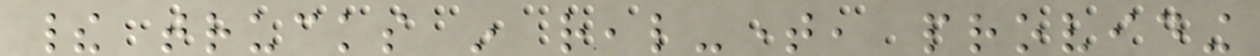their trucks in real-time, providing
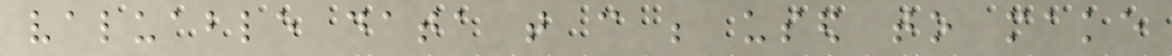valuable data that can be used to make
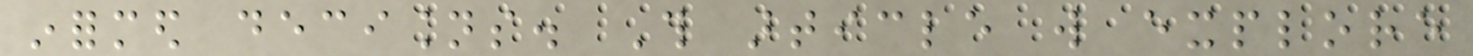informed decisions. This article will explore
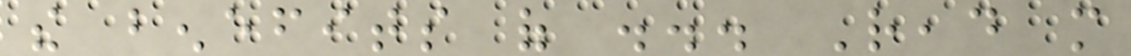the benefits of ... Read more
